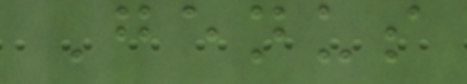Genus
